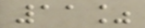11%
